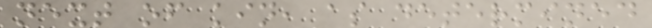next of kin, as determined
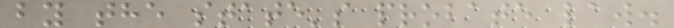by the state's probate law.
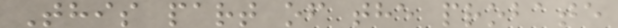This part of the probate
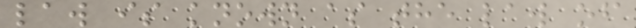law is known as the law of
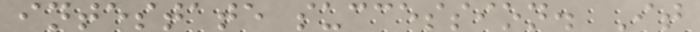intestate succession. It
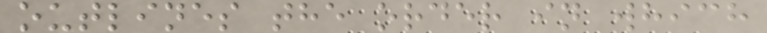outlines the order in which
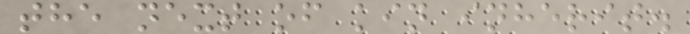the next of kin inherit.
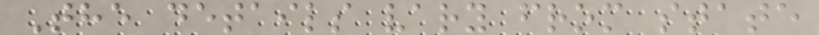The details vary from state
